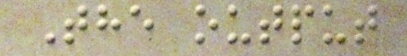The output
